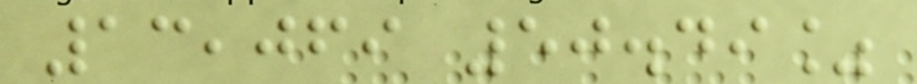13,069 50.49%
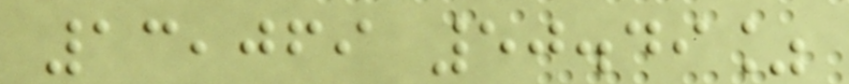13,069 50.49%
